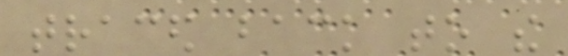traced back to the
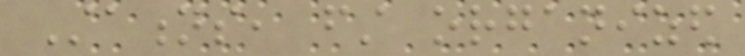Stations, first organized
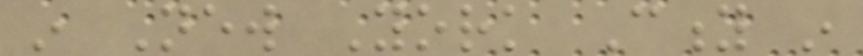in New York City in
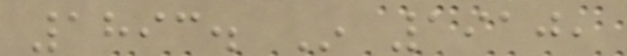1893. In 1910,
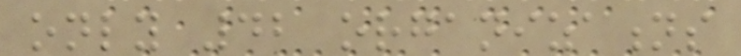only 42 organizations
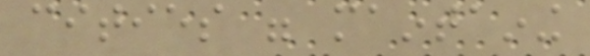cities were maintaining
